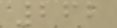262
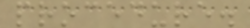procedure.
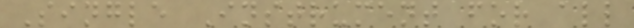Single Instrument for all
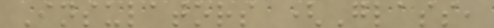Insulators (Glass,
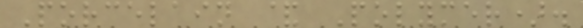Porcelain & Polymer).
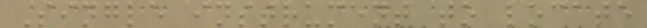Single instrument to locate
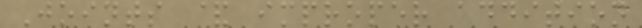Joints & improper addition
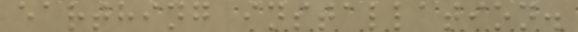earthing installation.
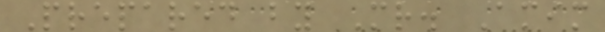Prepared by Mr. Amim
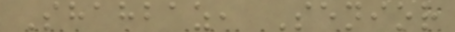Shahbaz, Senior
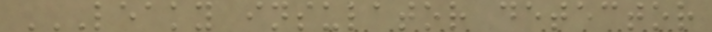LEAKY INSULATOR DETECTOR
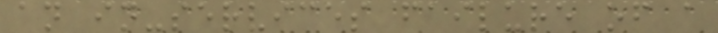an in-services failure of a
